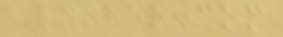Lynher.com
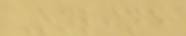Online
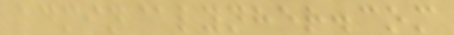admin@lynher.com
